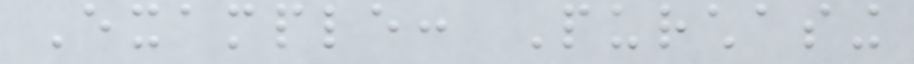Example: Purchasing
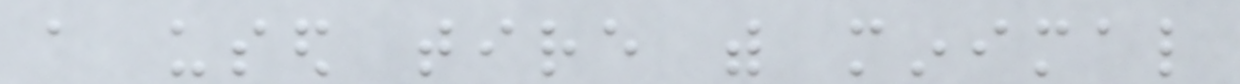a used tire with minimal
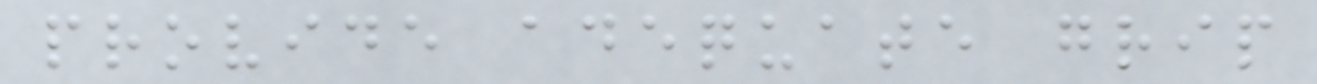provide adequate grip
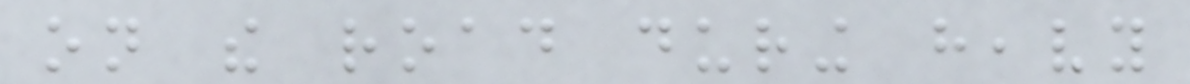on the road during heavy
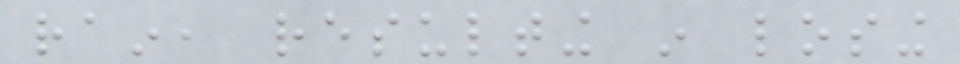rain, resulting in losing
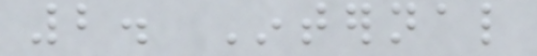2. Internal
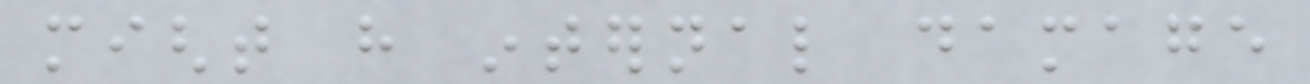might have internal damage
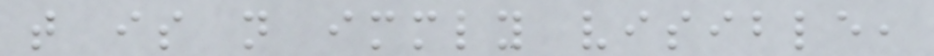that is not immediately visible,
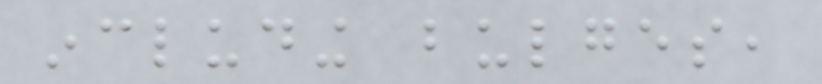including bulges,
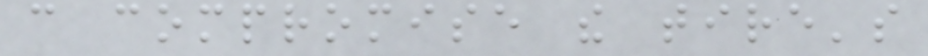can compromise the tire's
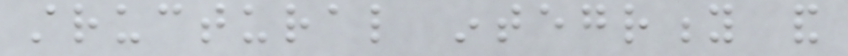structural integrity and
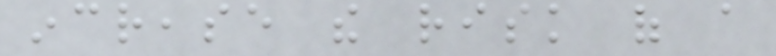increase the risk of a
